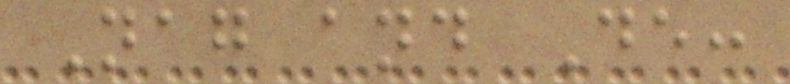Nag and De:
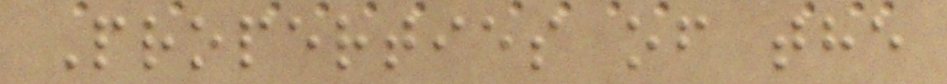Properties of the
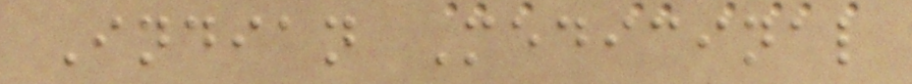Indian Medicinal
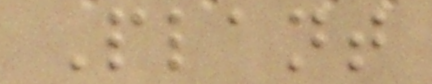Plant
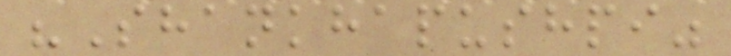"Shankhapushpi"
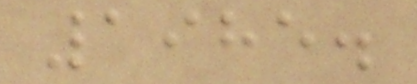1985.
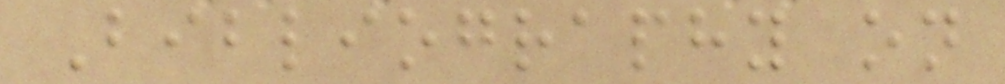Bibliography on
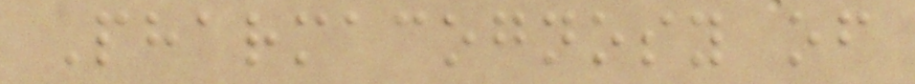Pharmacognosy of
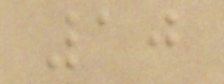10
